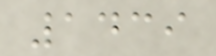1439
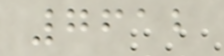7612
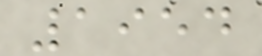1954
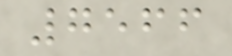7566
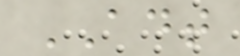ADT
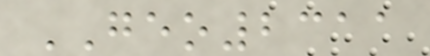GEO2311
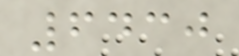6430
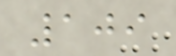109
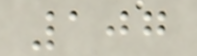107
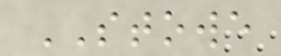STOWE
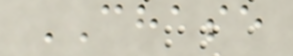CHASE
